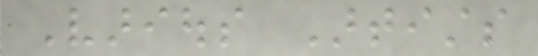Various Artists
